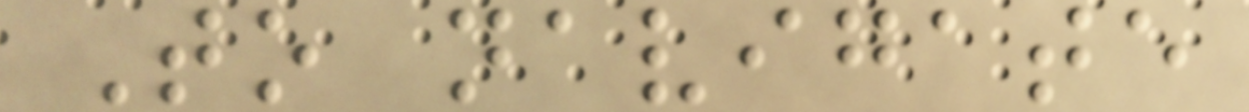To navigate
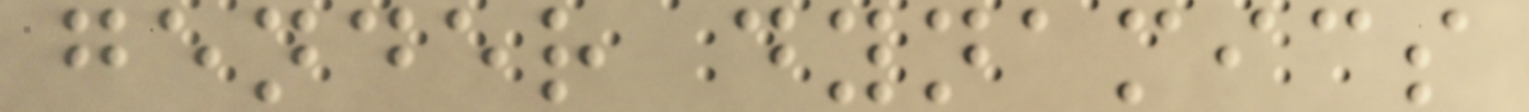gender dynamics
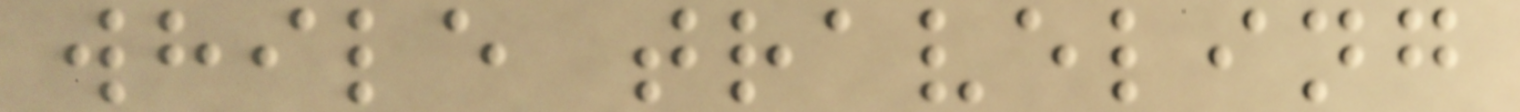while traveling
